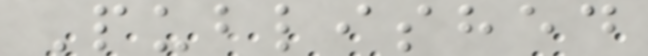Published
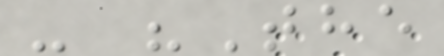- "The
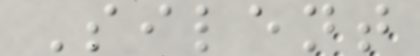Silent
